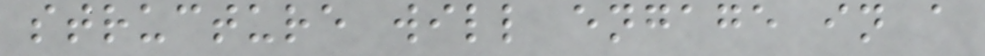structure will engage in a
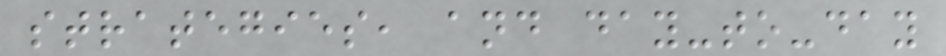strategies, and day-to-day
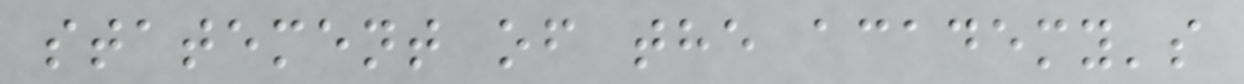statement of the academy's
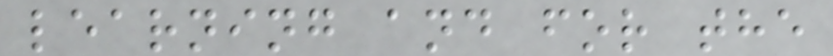learning and for the
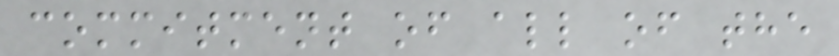commitment of all of the
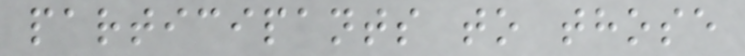participants to those
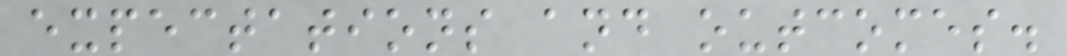expectations and outcomes.
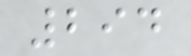294
